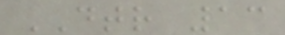DTR 13
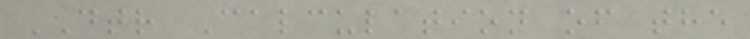DTR Calculation of the
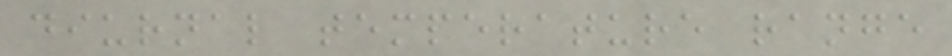diurnal temperature range
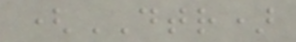(DTR)
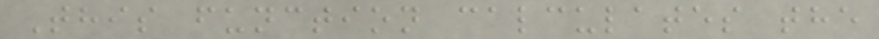This function calculates the
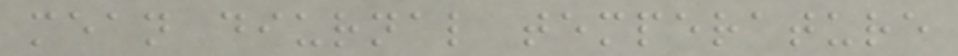mean diurnal temperature
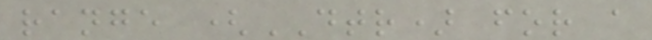range (DTR) for a
